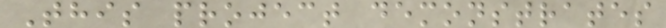This project demonstrates
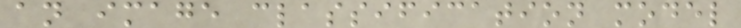an image classification model
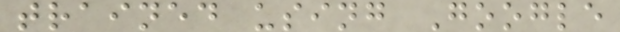trained using Google
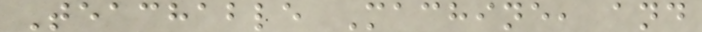Teachable Machine, and
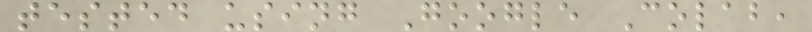tested using Google Colab,
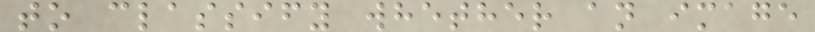to classify whether an image
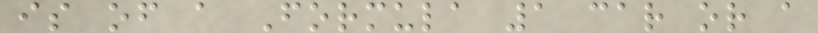is of a Formula 1 car or a
